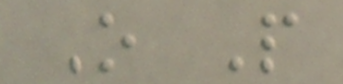O P
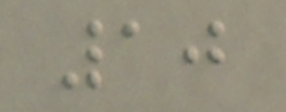10
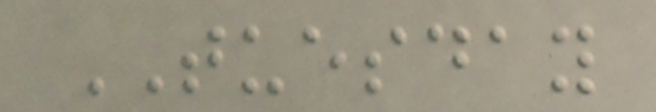TUESDAY
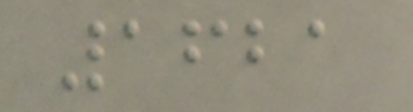1621
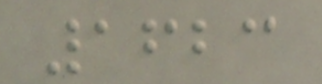1623
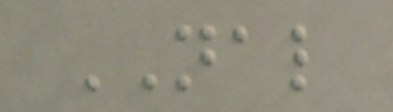NAL
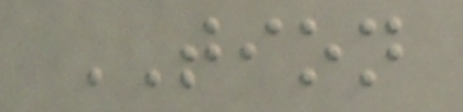TION
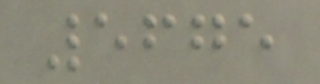5675
